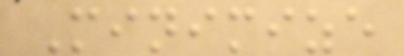Minimize
